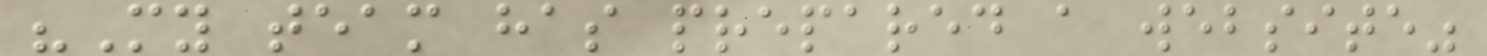"My team has prepared a website"
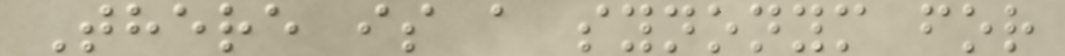There is a synonym for
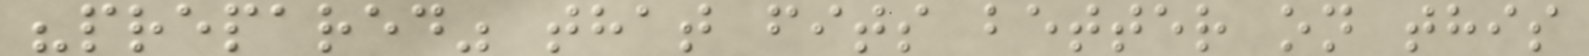"prepared" that fits better on this
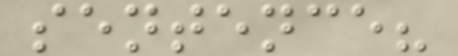sentence?
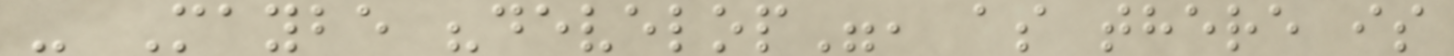- Maybe "develop", as there is
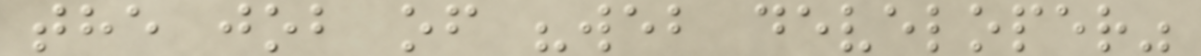the job of "web developer"
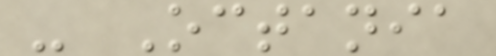- Octania
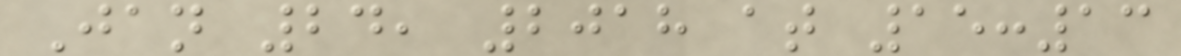Jan 24, 2018 at 15:13
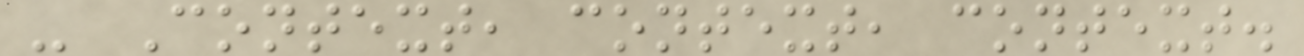- Context, context, context.
